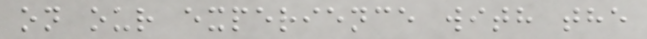on our experience with the
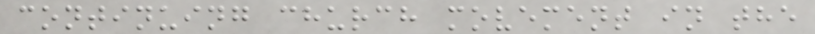continuing church movement in the
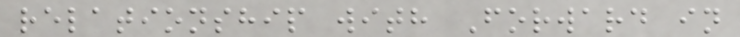relationship with Forward in
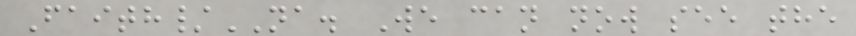Faith/NA. We can now see the
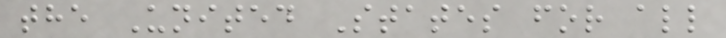the United States for all
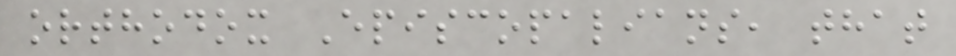orthodox Episcopalians, that
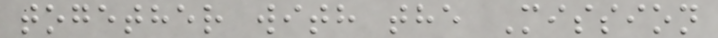together with the Mission
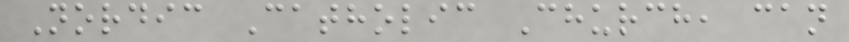Nordic Catholic Church, can
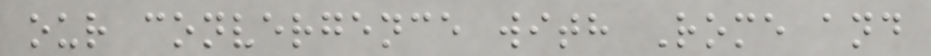our convergence with Rome and
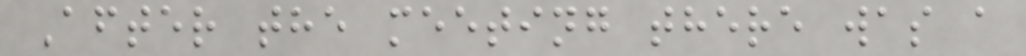After the meeting there was a
